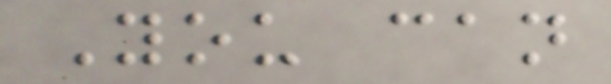You can
